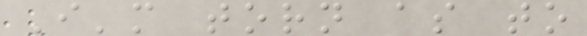I'm torn as to
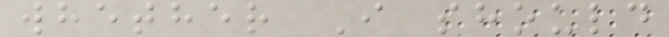whether I should
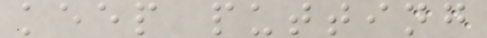keep putting
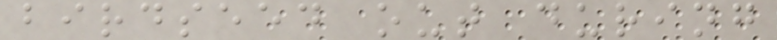birdseed out during
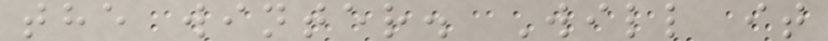the winter. Will it
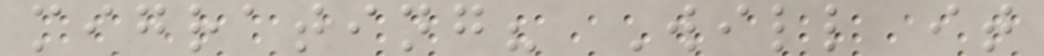migrating? Will it
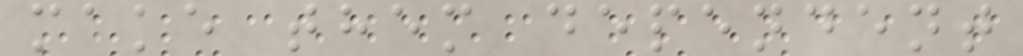make them dependent
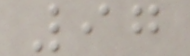97
